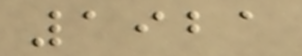1921
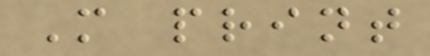M print
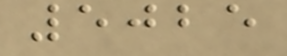5025
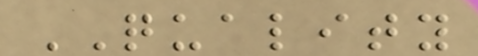QUALITY
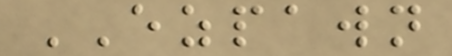EZPAWN
